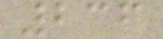236
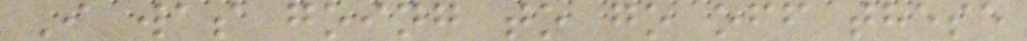I was going to go off these
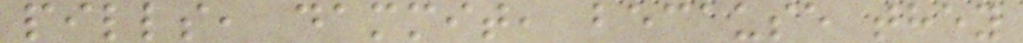pills, dammit, because they
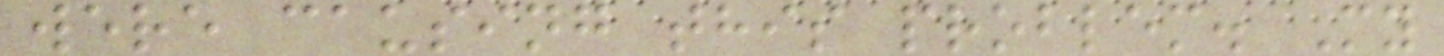were causing this problem. My
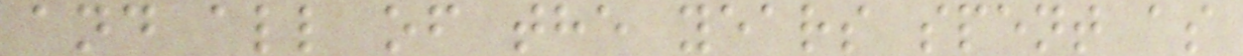and all of the years spent as
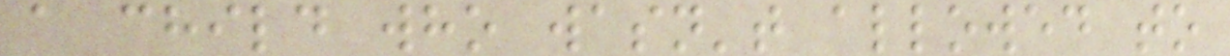a child who wasn't allowed to
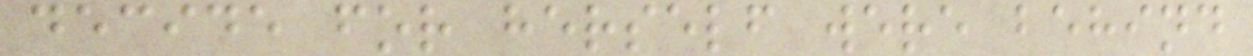decide for herself were behind
